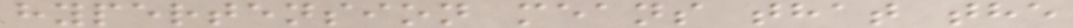hypertension means that the
